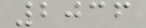2036
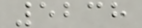5238
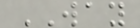WAY
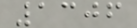1306
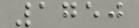1750
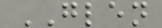GLEN
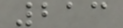213
